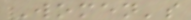Women's
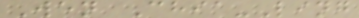Wen Chia-Ling
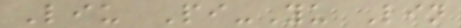Liu Pi-Yu Lin
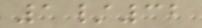1/32
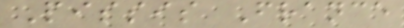Pissis France
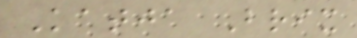Katja Brix
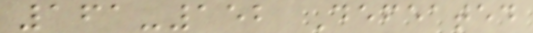161-152 Defeated
